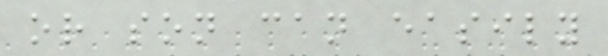or son can easily
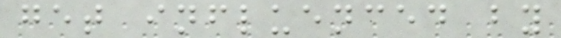get influenced by
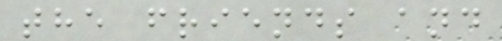the friends and
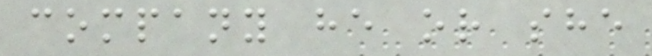company he or she
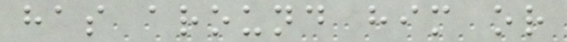has around him or
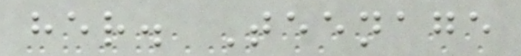her. Teenage
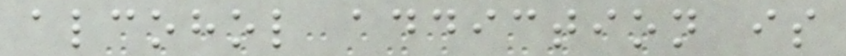alcohol addiction is
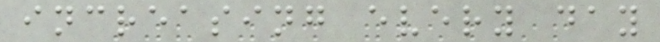increasing every day
